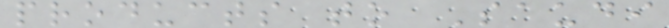products to Saudi
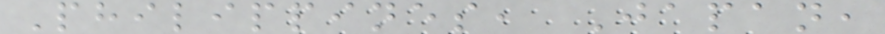Philippines, Japan,
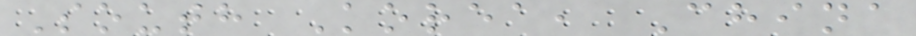South Korea, China
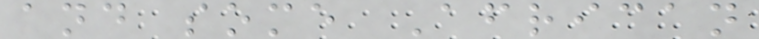and some African
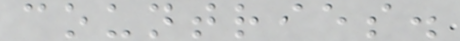countries.
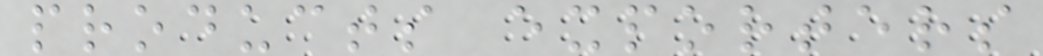products exporters
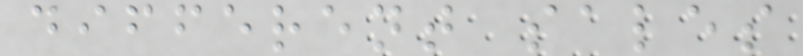different sales
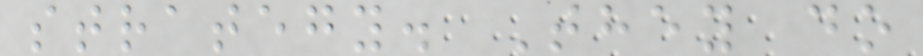strategy. They do
